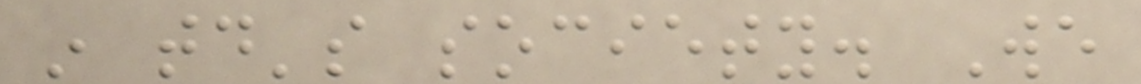in today's society. We
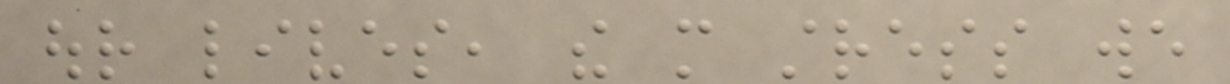our lives, the more stress we
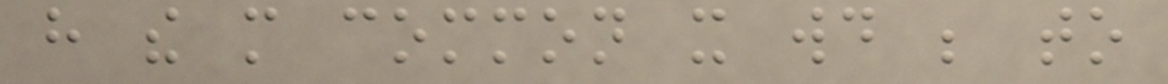have the more common it would be to
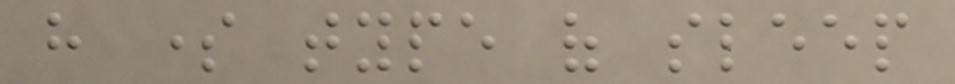have some type of sleep
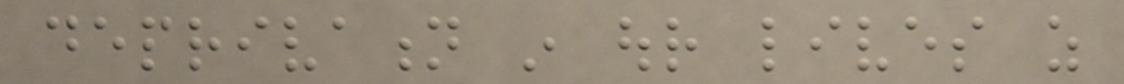deprivation in our lives as
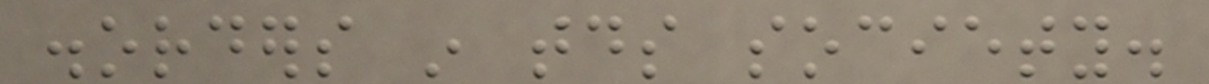disorders in todays society.
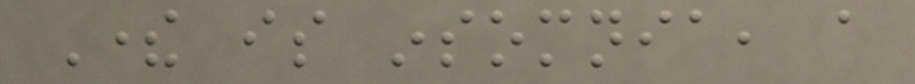There is insomnia, a
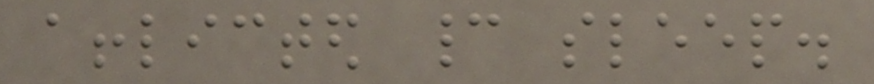afflicted cannot sleep.
